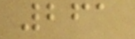261
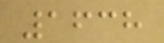1638
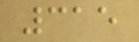315
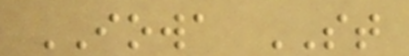IOWA ST
